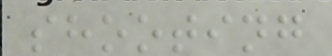shooting
